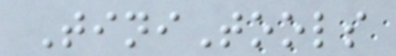TiniTools
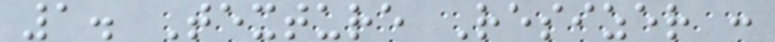1. Texture Resizer :
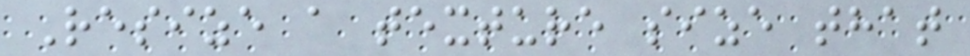Resize a texture size that
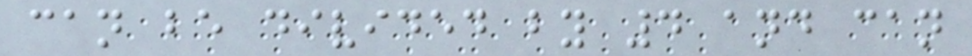can be divided by 4 and can
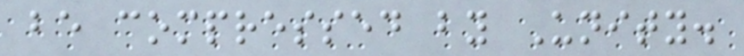be compressed by Unity.
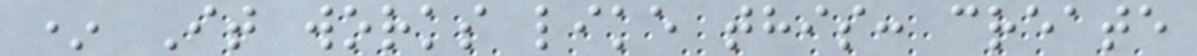* It works like this: create
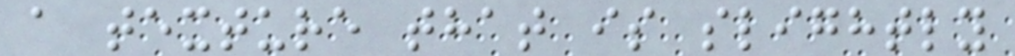a texture that is slightly
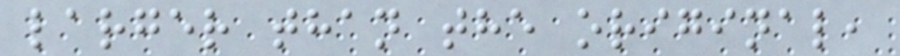larger than the original,
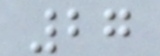27
